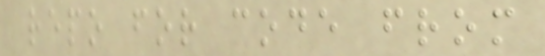repo for code from
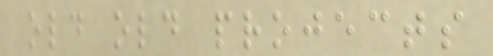old old projects
